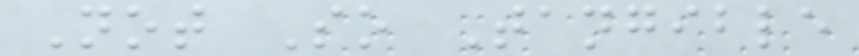Not So Tangible
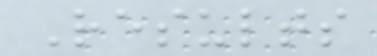Results
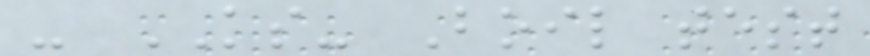- KS- Boil test
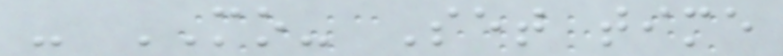- MO- Set time
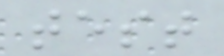test
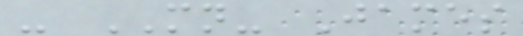- MN- James
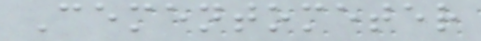Cementometer
